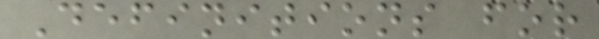Definitions for
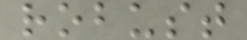robust
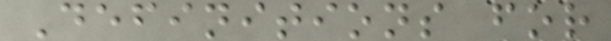Definitions for
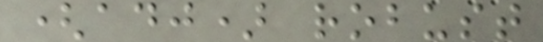(adj) robust
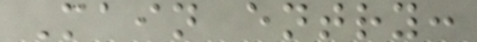Main entry:
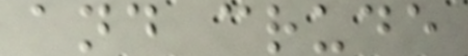and crude
